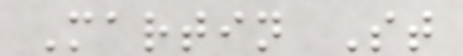Martin St
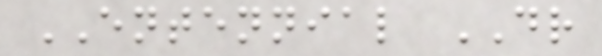ENTENNIAL DR
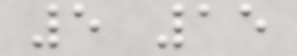5 15
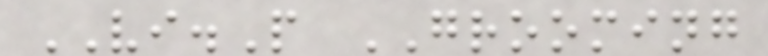VI.P GROOMING
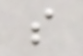s
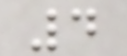4
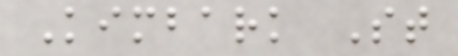Kimbark St
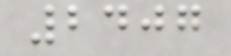2407
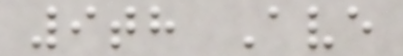9th Ave
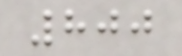800
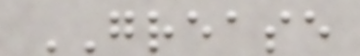GREASE
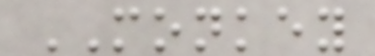MONKEY
